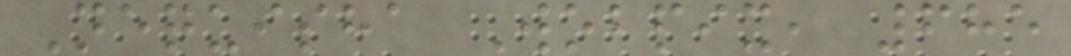Nequisha Wobpix, 685
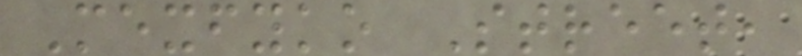Mexfyko Street,
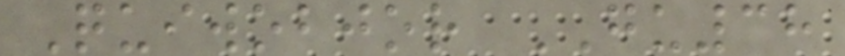Quiwobjor GU38
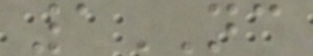1NC
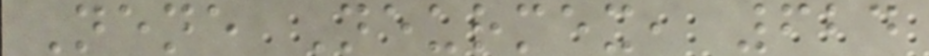Nene Neurmex, 624
